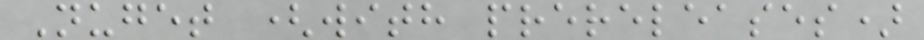Nuget (with prereleases)
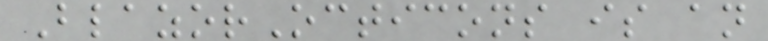BlazorOcticons is an
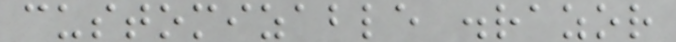customizable .razor
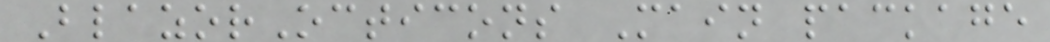BlazorOcticons Main package
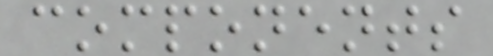components
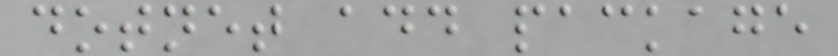dotnet add package
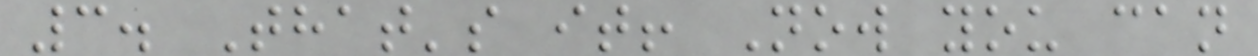3. That's it! Now you can
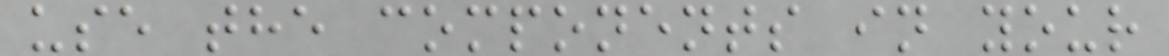use the components in your
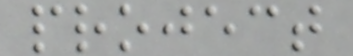project
